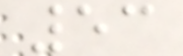53
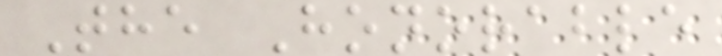The Honorable
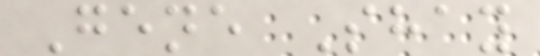Gene Shay
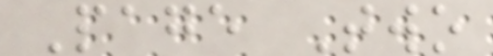Page Two
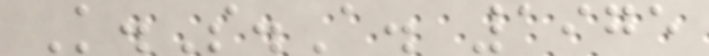K.S.A. 1975
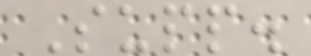Supp.
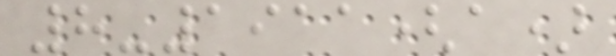8-1911(a)
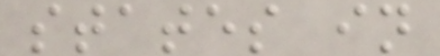states in
